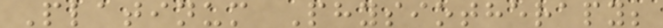Platinum Physiotherapy;
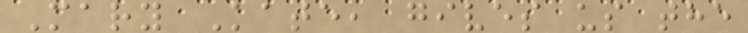Mary Kate, gives us the
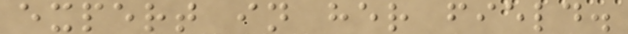expert in her field.
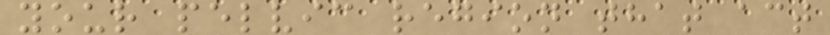your pelvic region that act
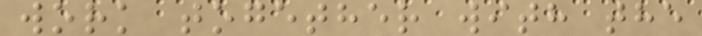work together with the
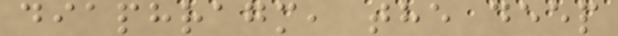diaphragm, the deep
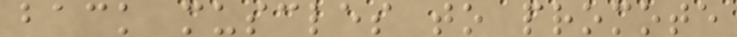back muscles to promote
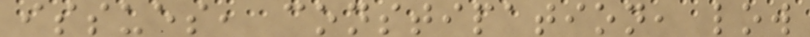issues, constipation, low
